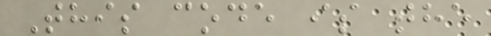This code is the
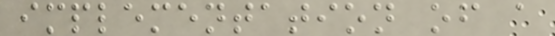implementation of a
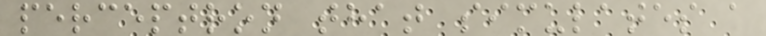perceptron that simulates a
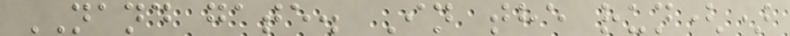NAND gate. In the run()
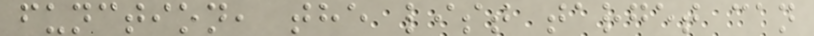function, the list target can
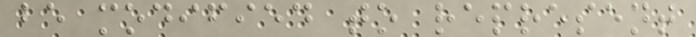be modified to represent
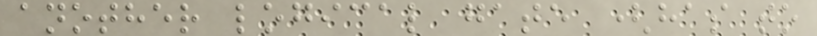another logical gate (has to
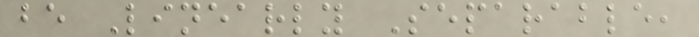be Linearly Separable,
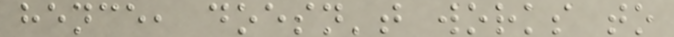hence, doesn't works to
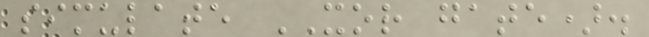simulate XOR gate).
